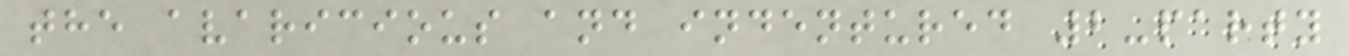the avaricious and indentured 2-party
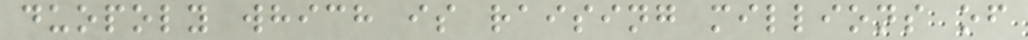duopoly which is raising millions of
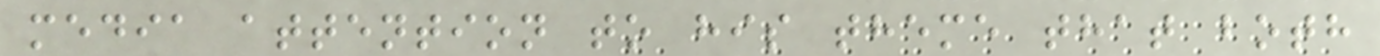media attention to his theme that both
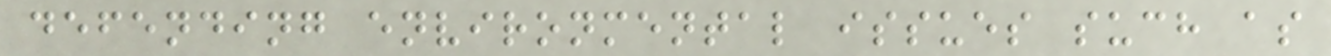defending environmental issues such as
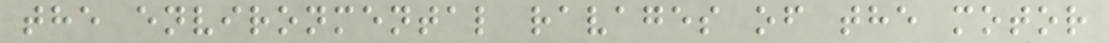the environmental ravages of the motor
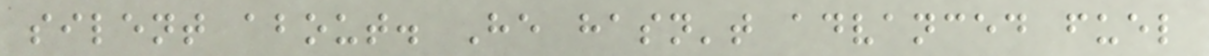silent about. He hasn't advanced fuel
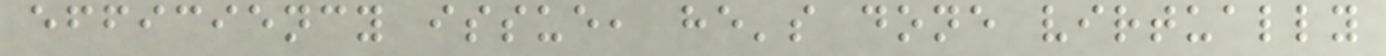efficiency issue, he's done virtually
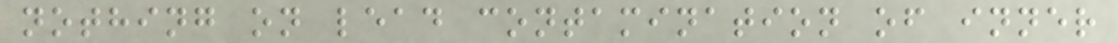nothing on lead contamination of inner
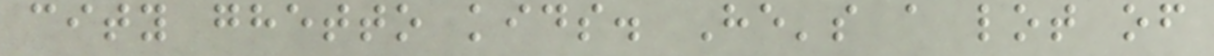city ghetto kids. He's a lot of
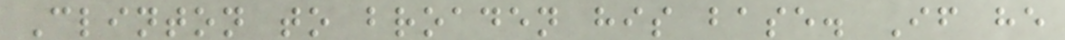Clinton to broaden his base. If he
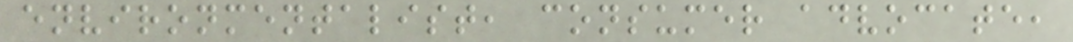environmentalist, consumer advocate,
